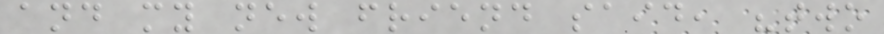and my new friend said, "two
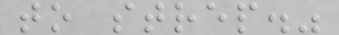to strep."
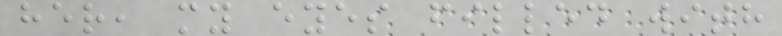her, my eyes filled with
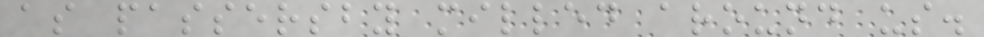as passersby milled around us.
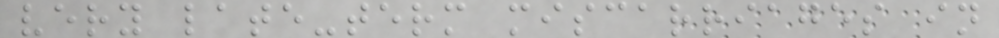very late-term miscarriages in
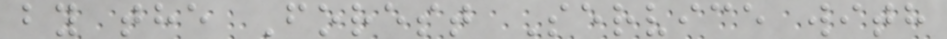by the Forest Service with
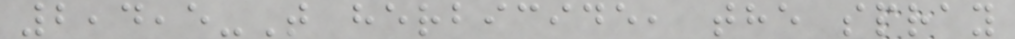2,4,5-T herbicide, the spray
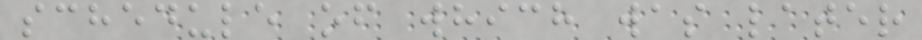schedule of which was later
